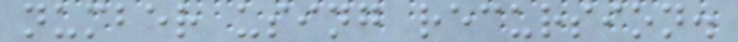number using recursion.
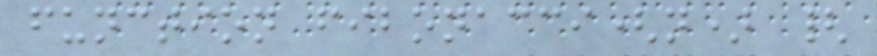function fibonacci(n) {
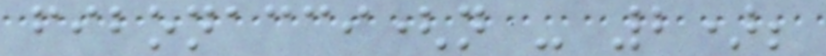fibonacci(n - 2);
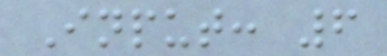Input: 6
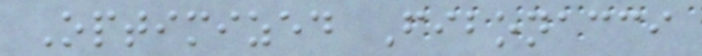Optimized Fibonacci
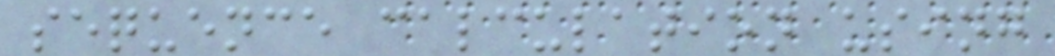sequence calculation using
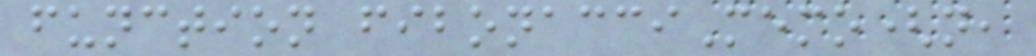function fibonacciMemo(n,
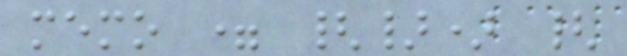memo = {}) {
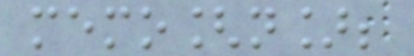memo[n];
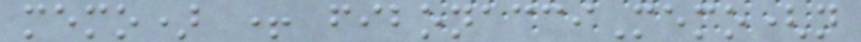memo) + fibonacciMemo(n
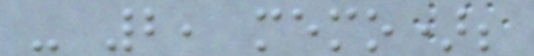- 2, memo);
